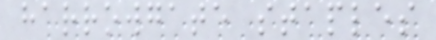harrowgate staples
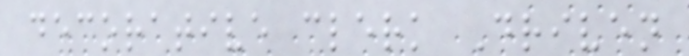decorative clerk Driven
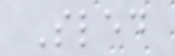Sled
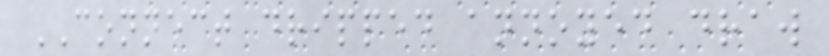CONNECT dripped annoyed draw
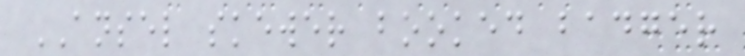ANSEL skewer booked badger
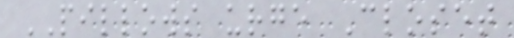PILLOWS urge Closet
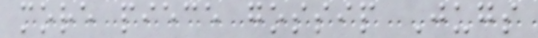more piece gossip Jugs
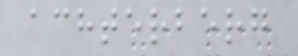achterberg
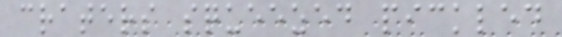craters squeezed pickled
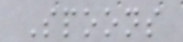Spoons
